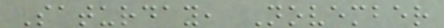Saturday, November
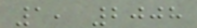1, 2008
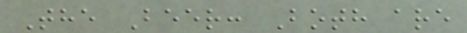The Beer: Both are
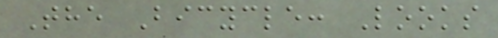The Bicycle: Looks
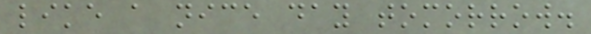like a nice day tomorrow.
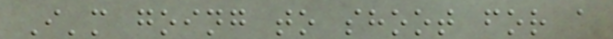I'm going to shoot for a
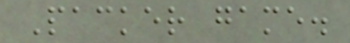Packer game.
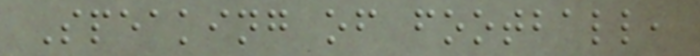Speaking of football,
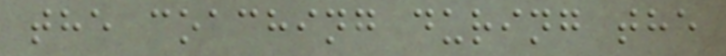the coaching during the
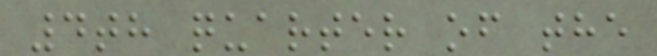4th quarter of the
